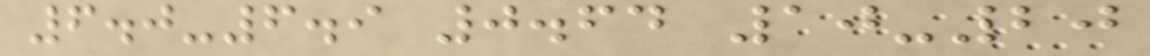6.0-6.9 0.64 10-20
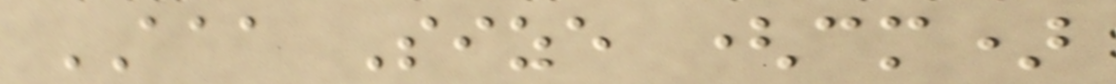AAA Size (cm)
